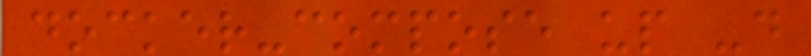docker-compose up -d
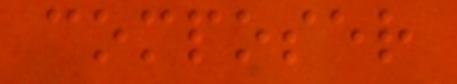composer
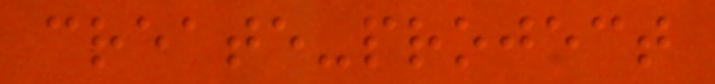create-project
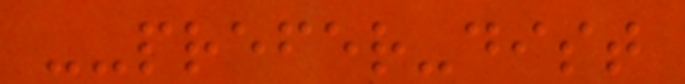--prefer-dist
